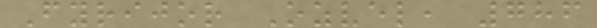Fyrijor Ozvel, 786
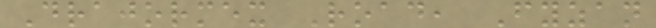Drajormex Road, Fyzan
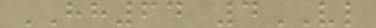HH64 4VL
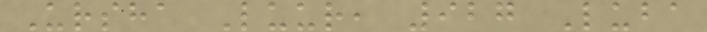Ursha Luur, 927 Luba
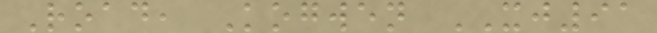Road, Kogwen XJ91
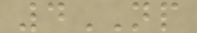4NP
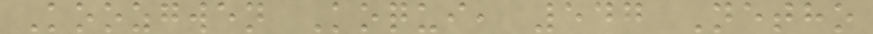Koozgwen Koqui, 547 Netho
